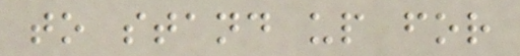to stand up for
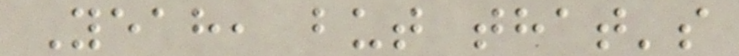Yeah, but that's
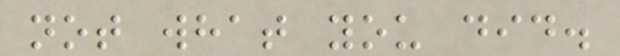not what you did.
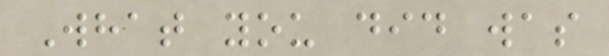What you did was
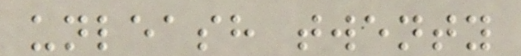unleash twenty
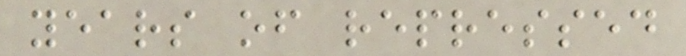years of repressed
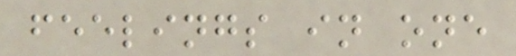feelings in one
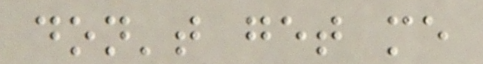don't get me
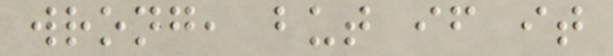wrong, but if it
